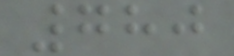780
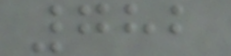782
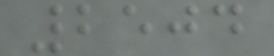2504
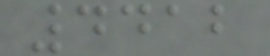4412
